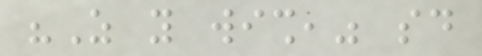"As you wish," said
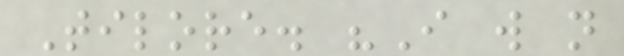Tilore. "I will not
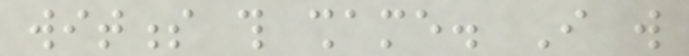witness this shame. I will
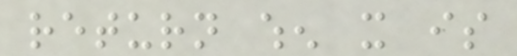return when it is
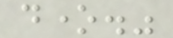done."
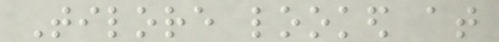Tilore looked at
